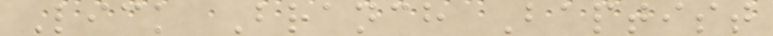Lick Branch Baptist
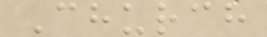Church
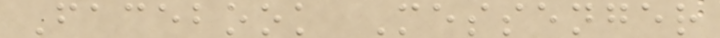Facebook Messenger
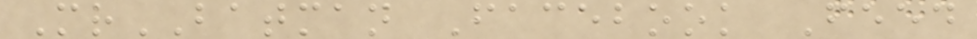MrBATMAN Facebook Feed
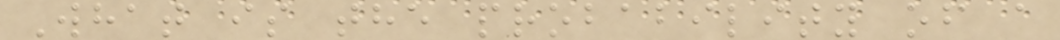What is the probability of a
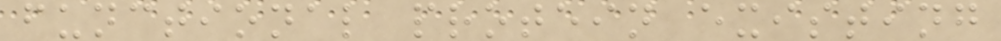functional protein existing
